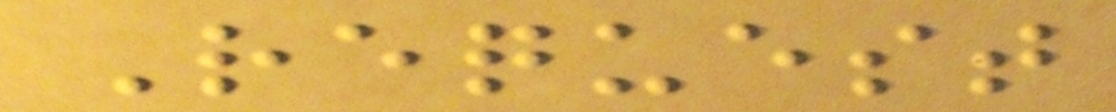Request
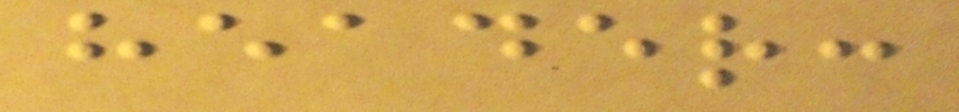header:
